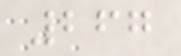267
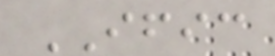IFIC
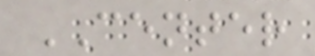CENTER
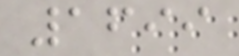1699
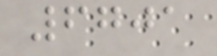6701
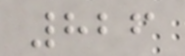826
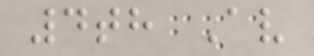4th Av
